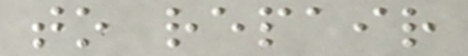to repair
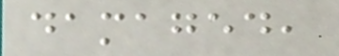damaged,
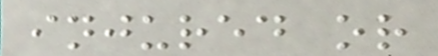injured or
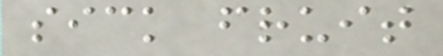sick fruit
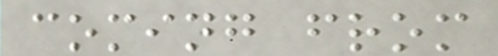coming from
